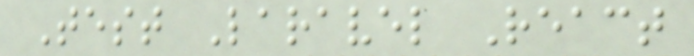Test Laravel React
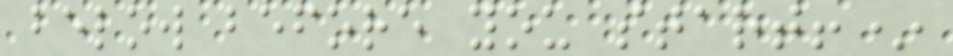below before you start!*
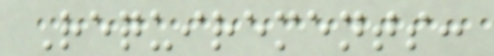Requirements:
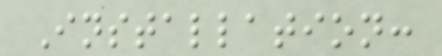Installation:
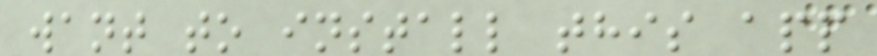want to install this app
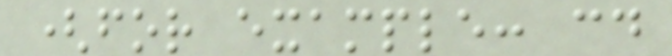(for example: cd
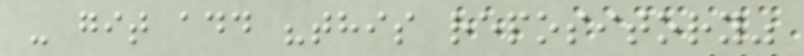- git add "this repository"
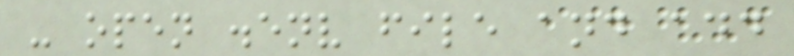- open .env file and add
